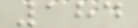184
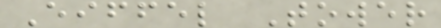Eiffel Tower
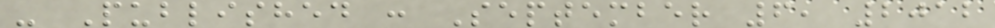- Published : September 6, 2012
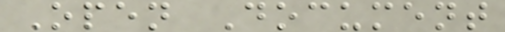Open Document
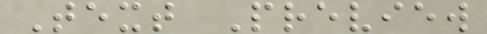Text Preview
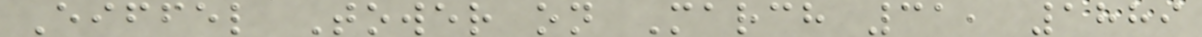Eiffel Tower on March 31, 1889
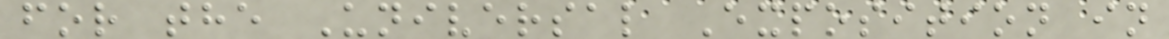for the Universal Exposition in
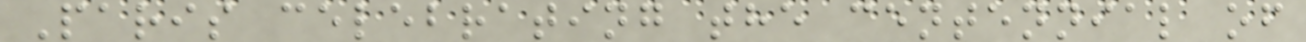Paris celebrating the centennial of
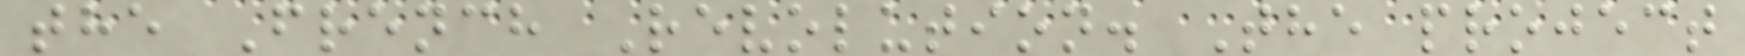the French Revolution. The project
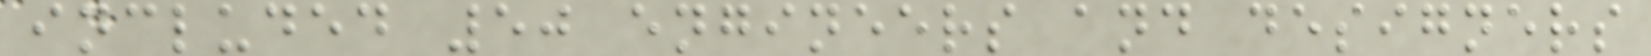included 50 engineers and designers
